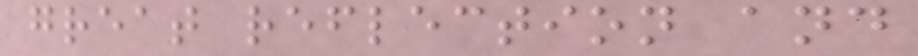great reflection and
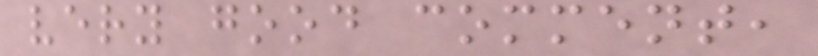very good comment,
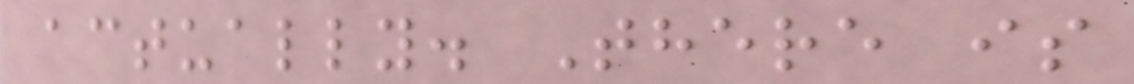actually. There is
